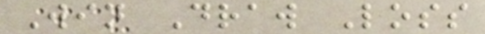Win Draw Loss
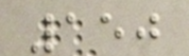150
